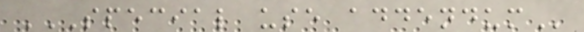SPECIAL USE ADDENDUM
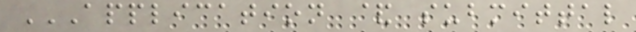APPLICATION & SUBMITTAL
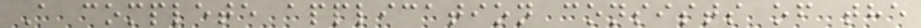A complete application consists of the
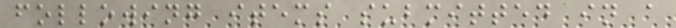following items submitted in a
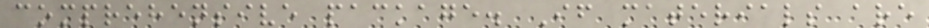comprehensive package. If materials are
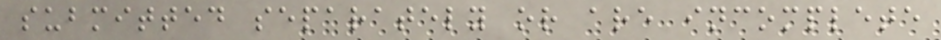submitted separately or are incomplete
